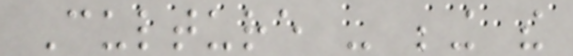Culture - being the
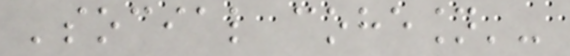'social cohesion'-
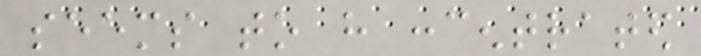seems to have concentrated
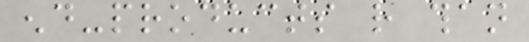end-products rather than
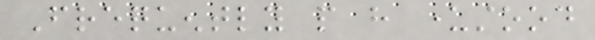Frequently people have understood
